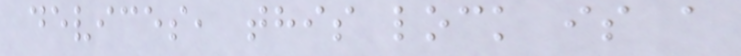devices, this lock is a
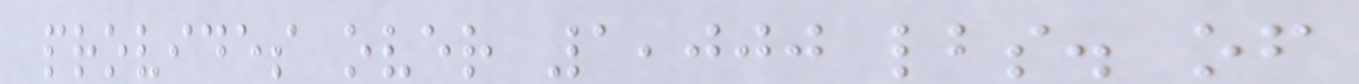provides over 1,000 lbs. of
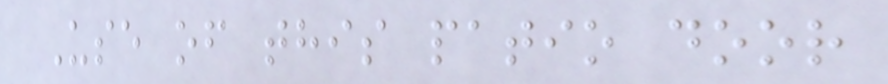Use of this patio door
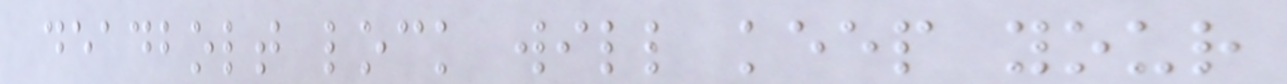deadbolt lock will keep your
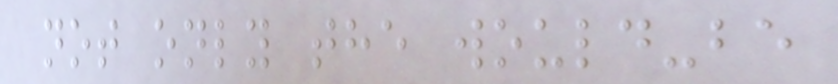not only the would-be
